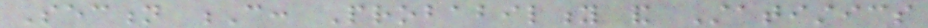Section C: Probability and Statistics
